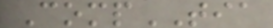CompTIA
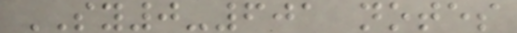SY0-601 notes
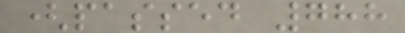(passed 788
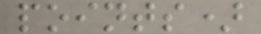points)
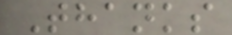Thanks
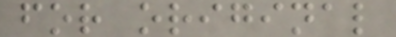for original
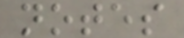notes
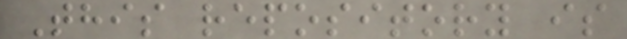This repository is
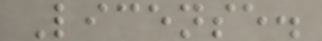License.
